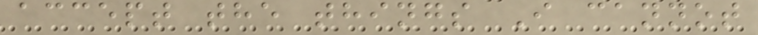accept the things I cannot
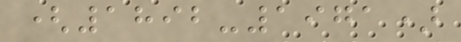(1892-1971)
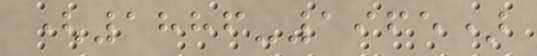(1886-1965)
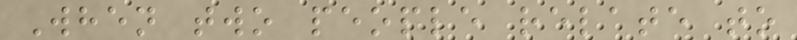When two people relate to
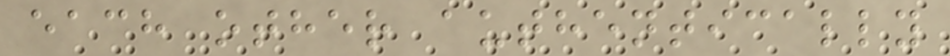each other authentically
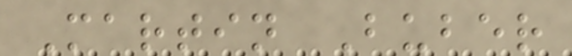Martin Buber
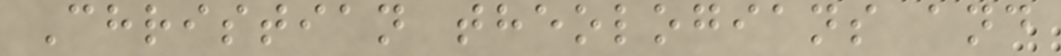Christian theologians and
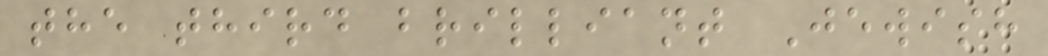the third brilliant Jewish
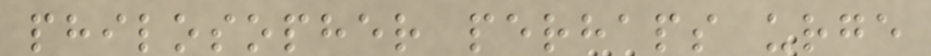philosopher perhaps urge
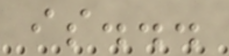is...
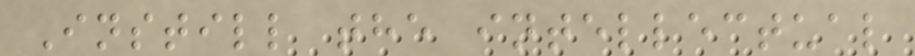Instill the intellectual
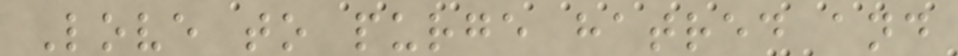Love to purge hatred and
